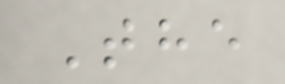The
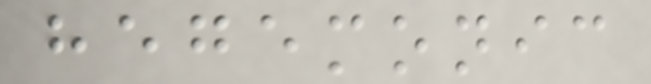hegemonic
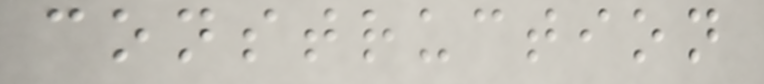construction
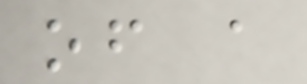of a
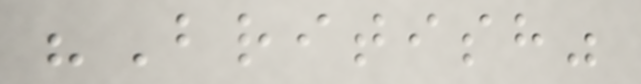"British"
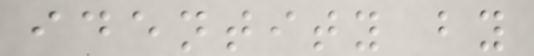identity by
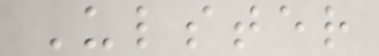Ulster
